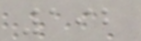192
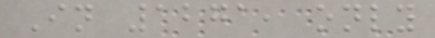In 1271, only
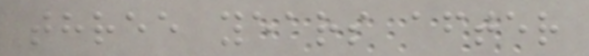three years after
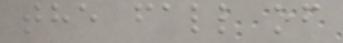the fall of
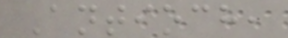Antioch,
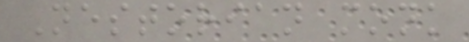Nestorian monk
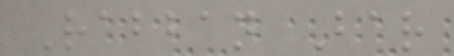Rabban Bar
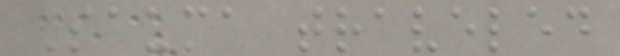Sauma traveled
